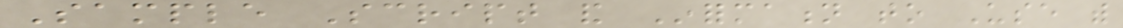Sample Script and Information to Use with
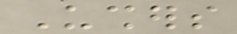Ushers
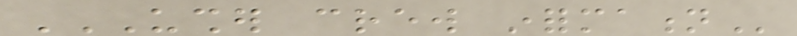USHER CREW INFORMATION
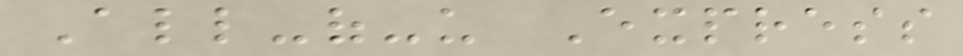All-of-us Express
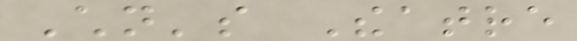Children's Theatre
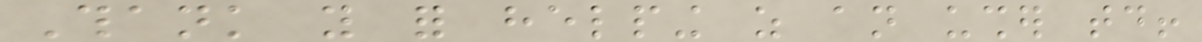Thank you for helping as an usher today!
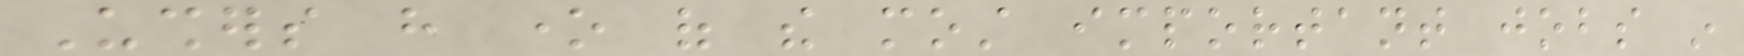Ushers have one of the most important jobs in
